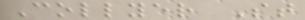Collyer St
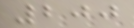200
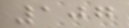107
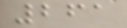261
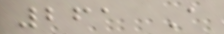261 A
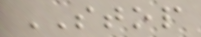STOP
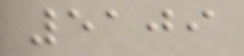5109
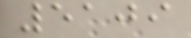5109
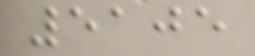5105
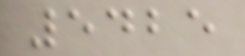5425
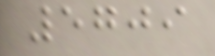5709
